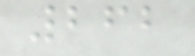262
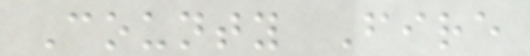County Fire
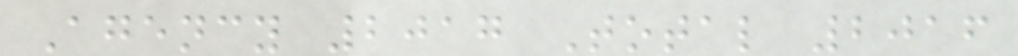Agency 2017 Total 2016
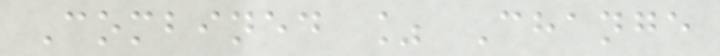Combined % Change
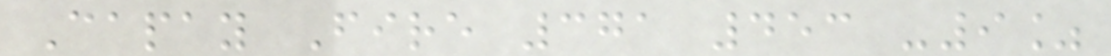Capay Fire 371 453 -9%
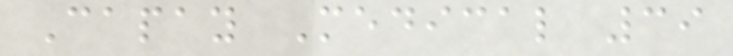Capay Medical 39
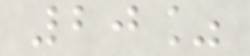20%
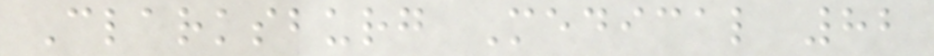Clarksburg Medical 82
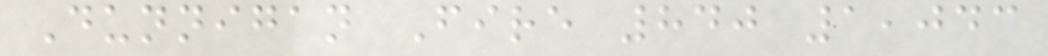Dunnigan Fire 840 1,043
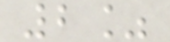2%
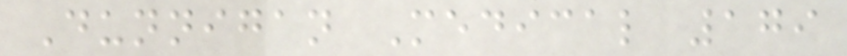Dunnigan Medical 179
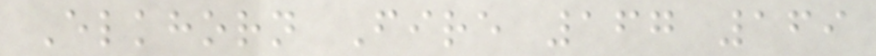Elkhorn Fire 167 169
